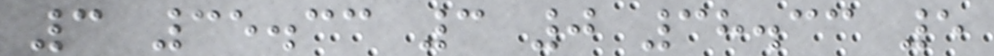3 35.33 3 0 38.33 5
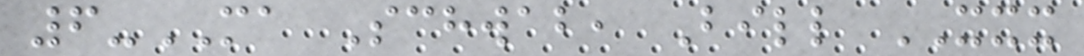6-MA Schwab, Bill XXX
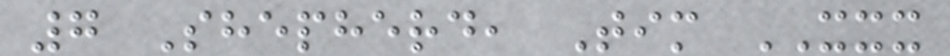7 Shepherd, Tim XXX
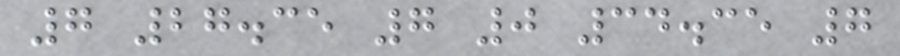7 27.35 7 0 34.35 7
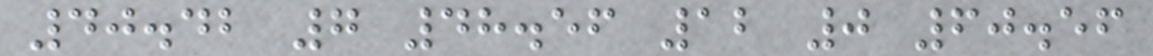40.42 7 48.56 12 0 60.56
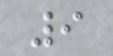9
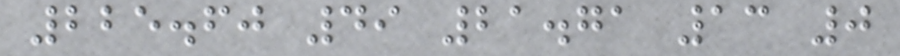225.60 49 21.71 13 0
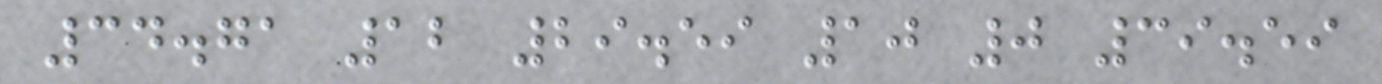34.71 12 29.59 10 0 39.59
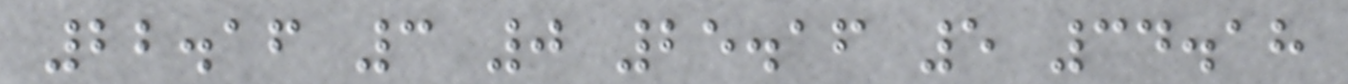22.16 3 0 25.16 5 34.18
